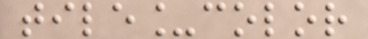tile_color
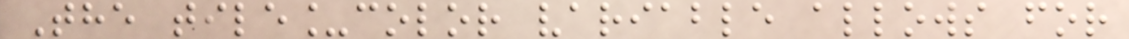The tile_color variable allows for
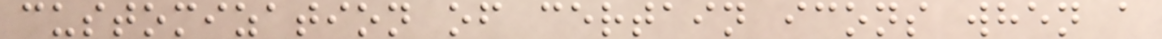customization of certain icons when a
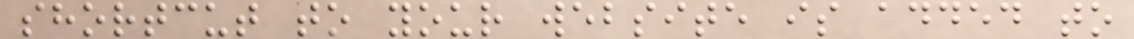shortcut to your website is added to
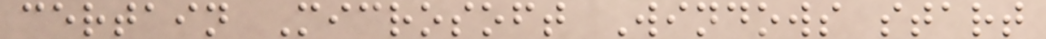certain Microsoft Windows start
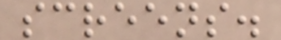screens.
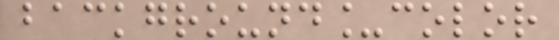background_color
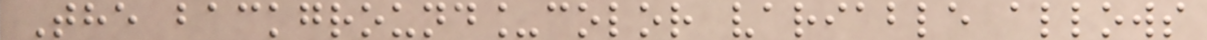The background_color variable allows
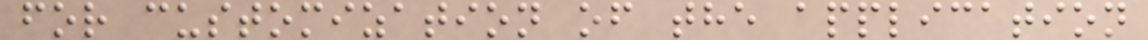for customization of the application
